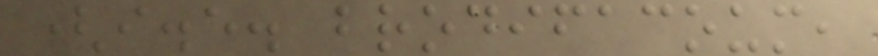(i.e. brodifacoum,
